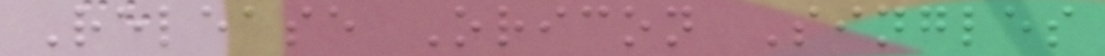Release Oricon Singles
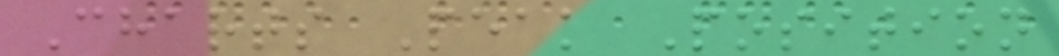Charts Peak Position
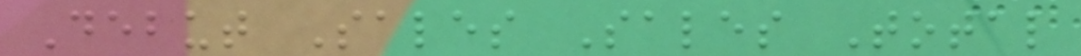Debut Sales Sales Total
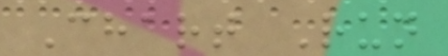Chart Run
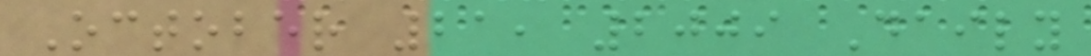October 21, 2009 Daily
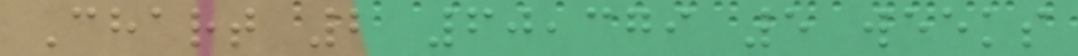Chart 2 60,379 5 weeks
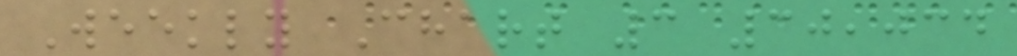Weekly Chart 3 30,034
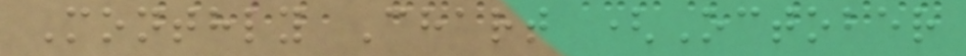Monthly Chart (October
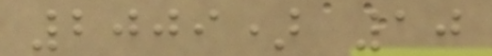2009) 10
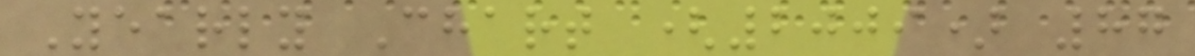Yearly Chart (2009) 87
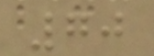70
